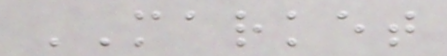MARKET
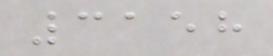3158
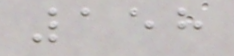158
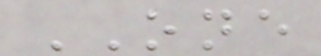ONE
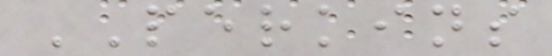PERKINS
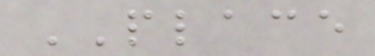PLACE
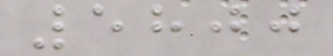5800
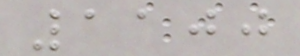1100
